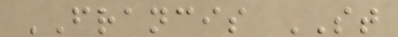FRANCIS ST
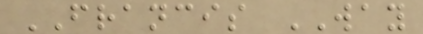FRANCIS WAY
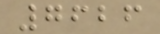7626
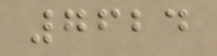7624
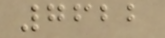7622
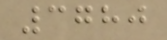3780
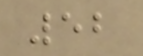52
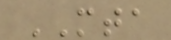MTA
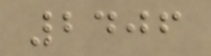2406
